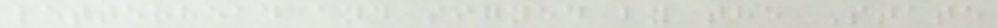letterhead and signed by the State
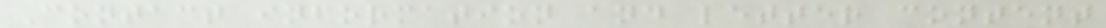Contact information and letter content
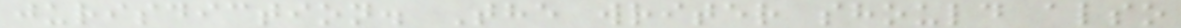jurisdiction. The writer should also
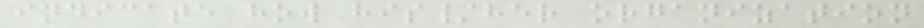indicate how his/her organization
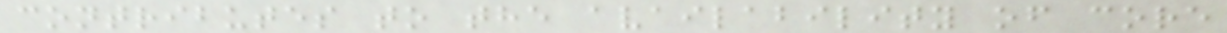contributes to the availability of core
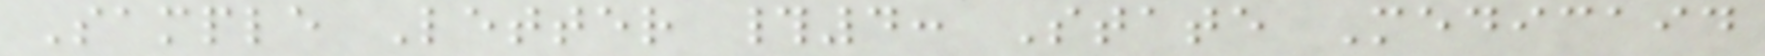Sample Letter #4: State Medicaid
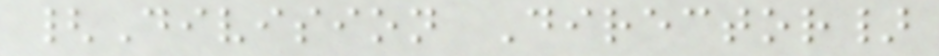{Division Director}
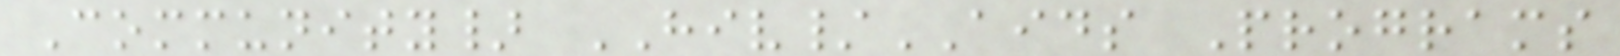Community} HIV/AIDS Programs
